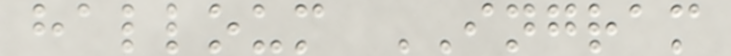halloum INGRAM
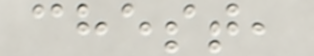chest,
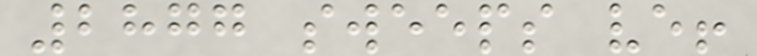2877 sweeps ve!
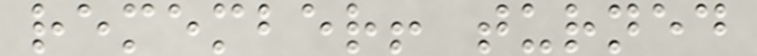remember! turned
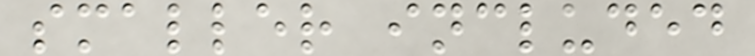smaller included
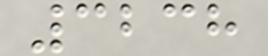3238
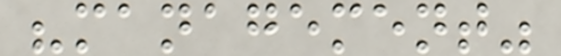"management"
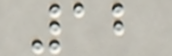12
